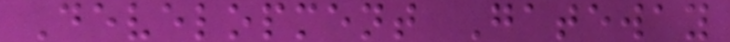Development Gateway
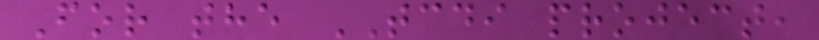For the TCDI project,
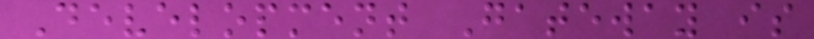Development Gateway is
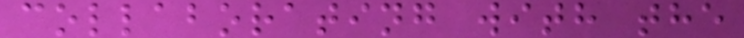collaborating with the
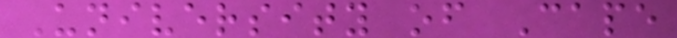University of Cape
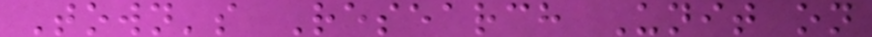Town's Research Unit on
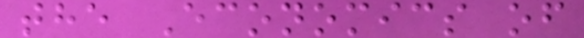the Economics of
